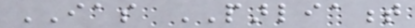IAS PARLIAMENT
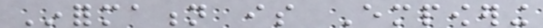Information is Empowering
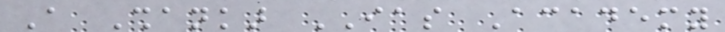A Shankar IAS Academy
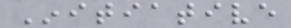Initiative
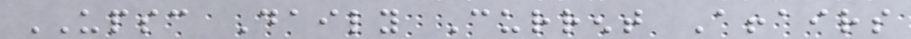UPSC Daily Current Affairs
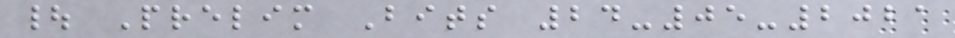| Prelim Bits 24-05-2021
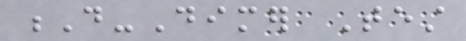D-Dimer Test
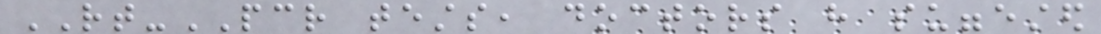RT-PCR tests, doctors have suggested
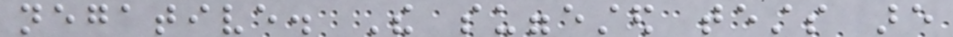negative. The suggested tests are
